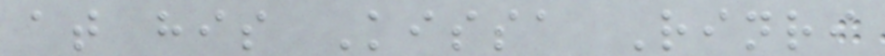at his Kissa Rinri
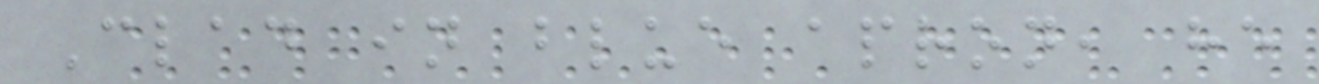Clad in blue apron, he
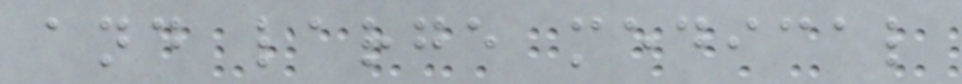and large medical
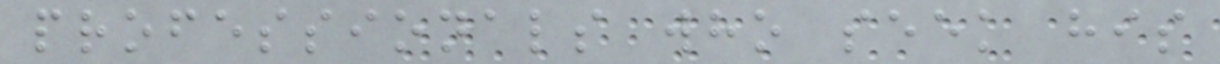professionals who seek his
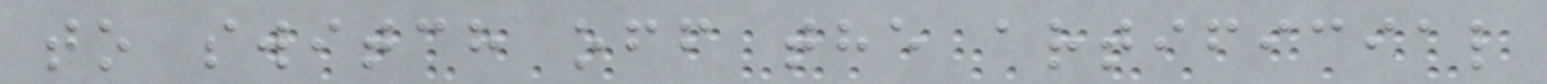to switch off the artificial
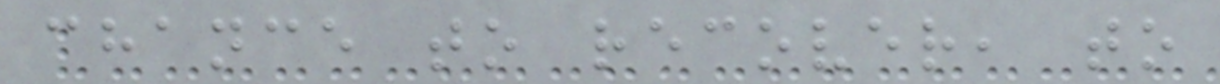chance to recover, to
